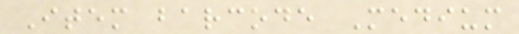Item barcode Medium
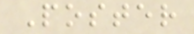Poster
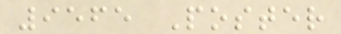9565 Poster
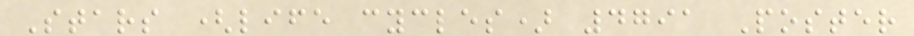Stars (life cycles) 4791 Poster
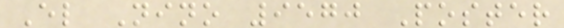El Nino 9570 Poster
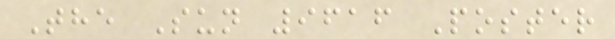The Sun 9616 Poster
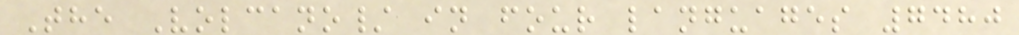The Volcano/ in four languages 7480
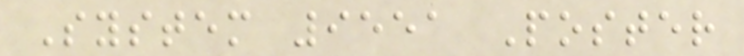System 9551 Poster
